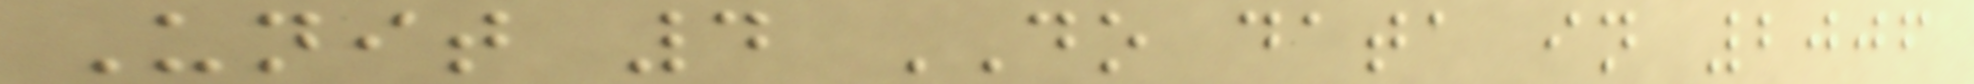Unit 4 DO data in 2006
